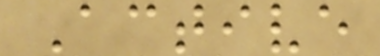Active
